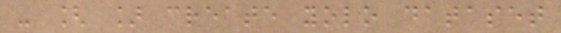- [ ] create yolo dataset
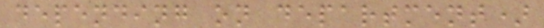depending on department)
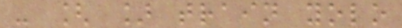- [ ] train yolo
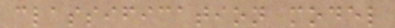classification model
